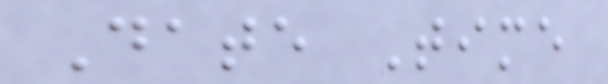Date Time
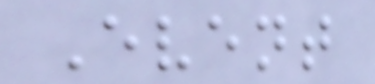Event
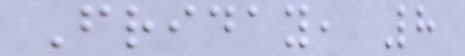Friday, 8
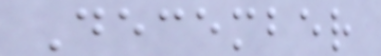December
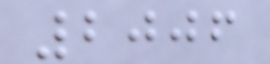2006
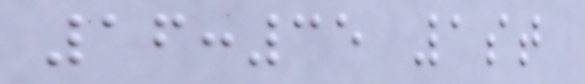16:35 1st
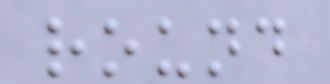round
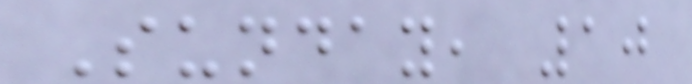Sunday, 10
